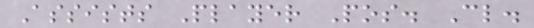Assists Player Pos. Cl.
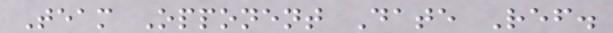Team Opponent Date Ref.
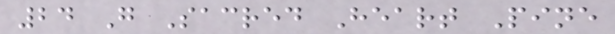24 G Sacred Heart Pine
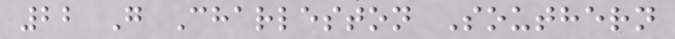22 G Charleston Southern
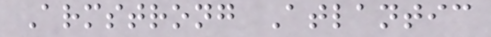Armstrong Atlantic
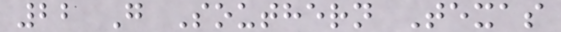22 G Southern Texas
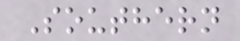Southern
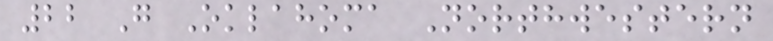22 G Oklahoma Northwestern
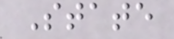State
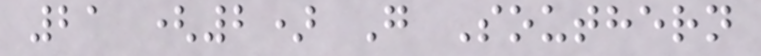21 (2) G Southern
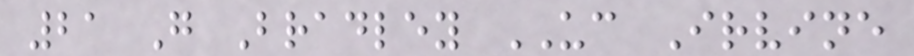21 G Bradley UC Irvine
